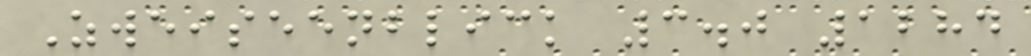Zweiseenblick 3.0 1284
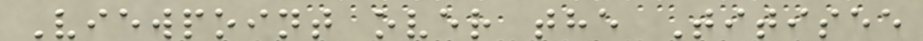Viewpoint over the Titisee
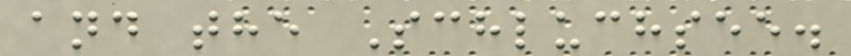and the Schluchsee.
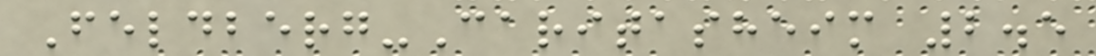Feldberg-Caritasheim 2.5
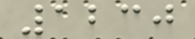1230
